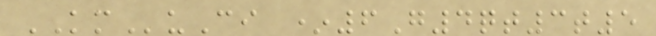KMuCi *6G4qt3t5
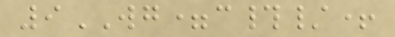9WG=c#/+
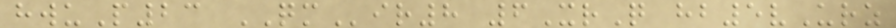hwuP23 QMir8 6XrQ hb5vUrz
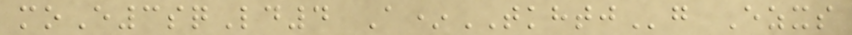moE3sqLd4 A*TKHTJg Ezxs
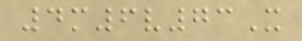4m6v73X
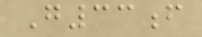G33f
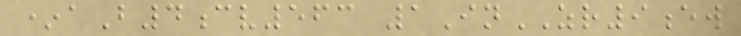*aB4cv563 1InZR9ew
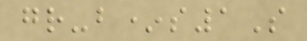gr-b*s1S
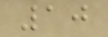10
